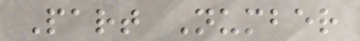Part Number
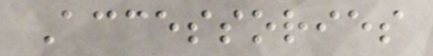Accessories
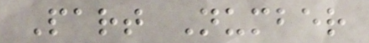Part Number
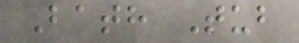Bath Tub
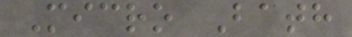Micro Bath
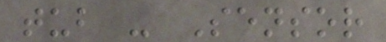tub - Sensor
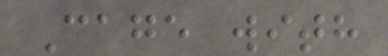Cage with
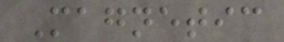Magnetic
